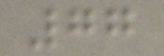77
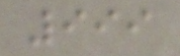999
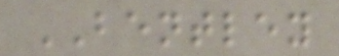BENTLEY
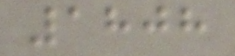1808
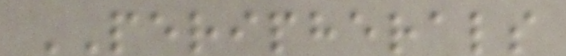PERIPHERALS
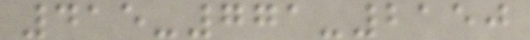415-771-2150
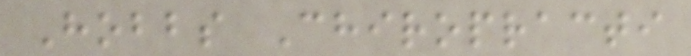Hobbs Chiropracti
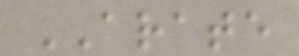ARATE
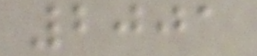2001
